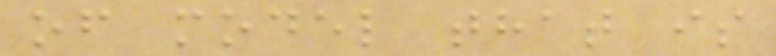of model that is
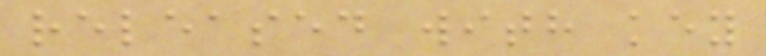released with key
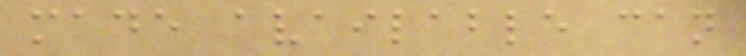made available can
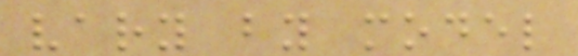vary by model
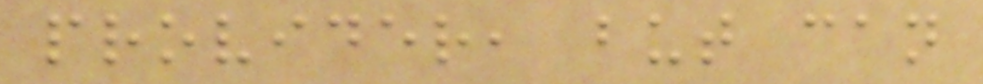provider, but can
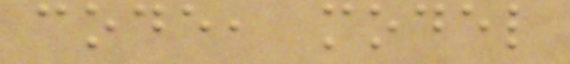code, model
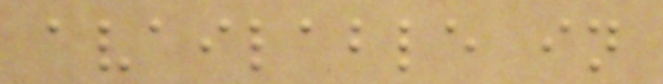available in
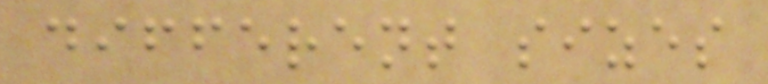different sizes
